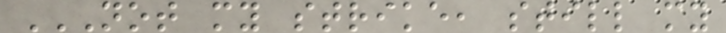NOT MY STRIKE, STILL MY
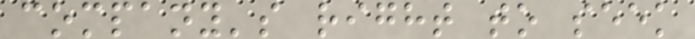company's right to seek
